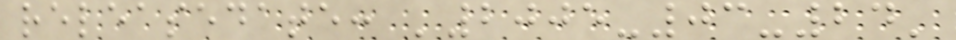releasedate: '2005-03-24'
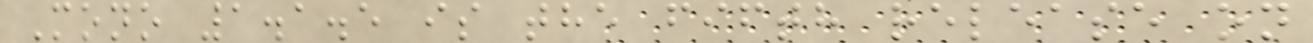Mono 1.1.5 is the fifth release on
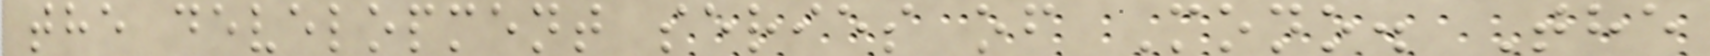the development series of Mono. The
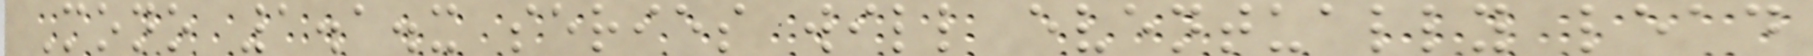Mono 1.1.x series will eventually lead
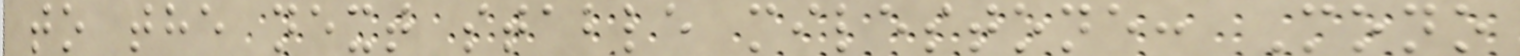to the next stable milestone: Mono
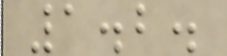1.2.
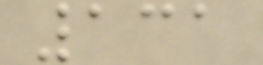131
